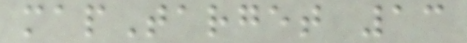mapTarget 13
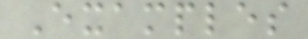Examples
